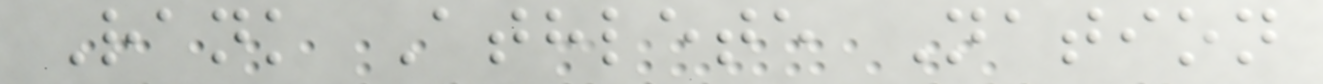Rank Athlete Nation
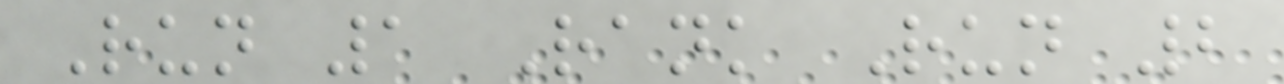Run 1 Rank Run 2
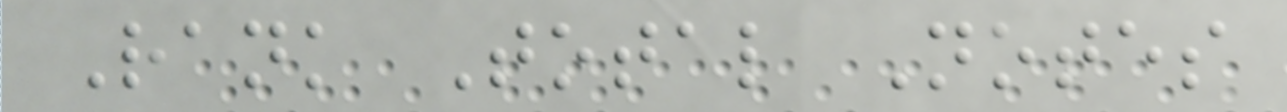Rank Total Notes
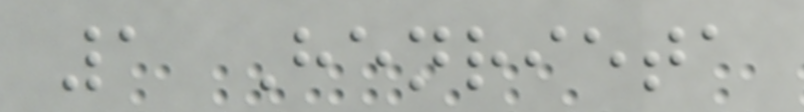1 Henrieta
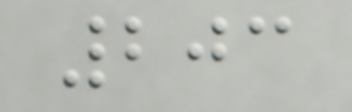203
